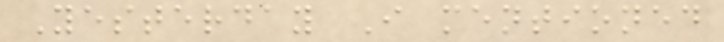Yesterday I mentioned
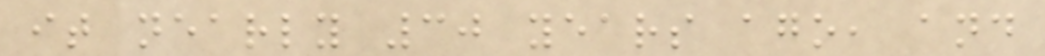it nearly 30 years ago, and
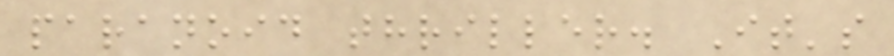paranoid thriller. It's
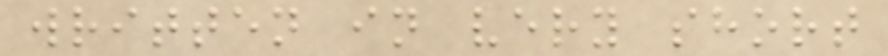written in very short
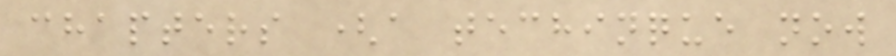chapters (a techinque now
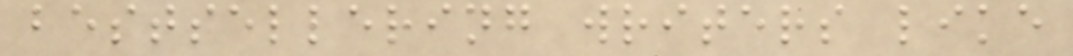bestsellering writers like
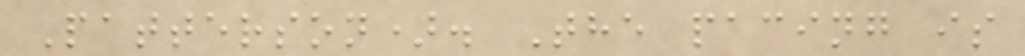Patterson). The pacing is
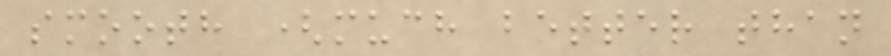smooth (much better than
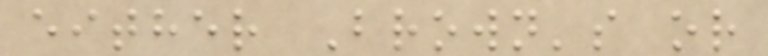either Brown's or
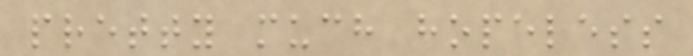pretty much hopeless
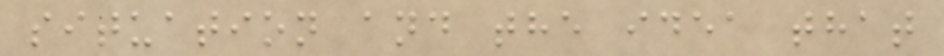situation and the idea that
